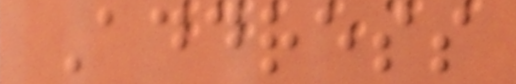Address
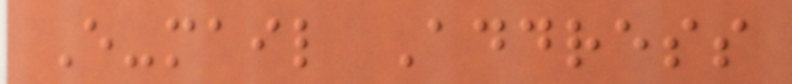E-mail Address
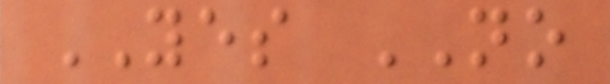YES NO
